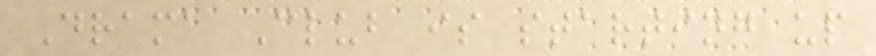Drama Club is starting up
